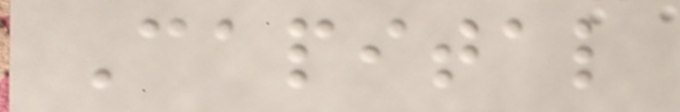Capital
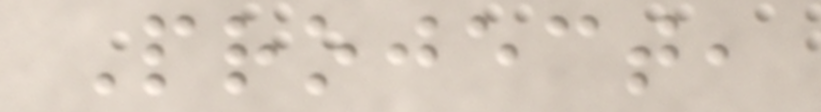Project,
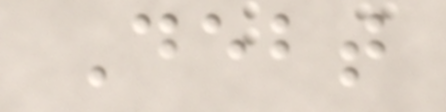Debt
